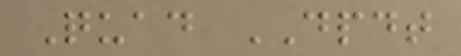Quad DPDT
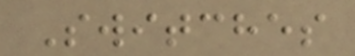Switches
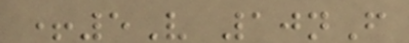+5V 10nF
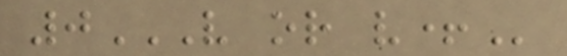0V OR V+
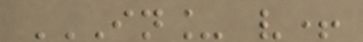IN_ V+
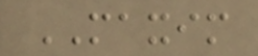MAXIM
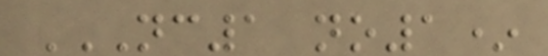NC1 NO1*
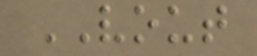VOUT
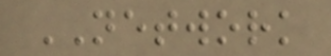NETWORK
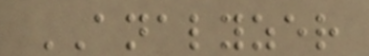ANALYZER
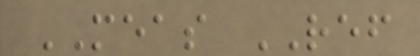MEAS REF
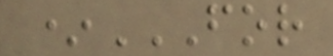*FOR
